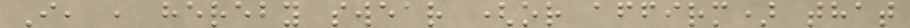I, , hereby swear (or affirm) that
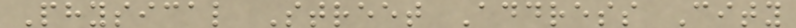Physical Street Address City
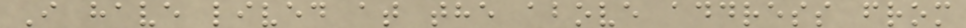I have lived at the above address from
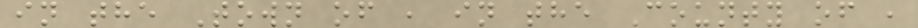in the Town of , in the County of ,
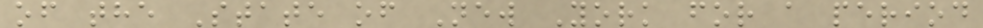of the State of New York for a period
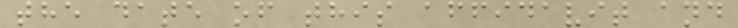the date of this affidavit and
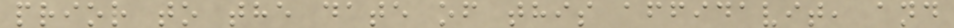prior to the date of this affidavit, and
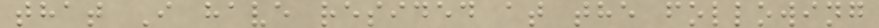that I have resided at the following
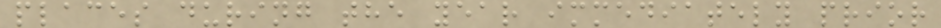places during the year immediately prior
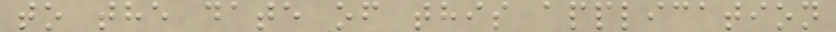to the date of this application
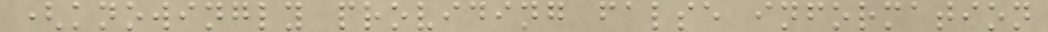(knowingly providing false information
